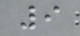9
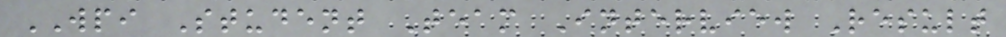WPI Student Team Interview Result
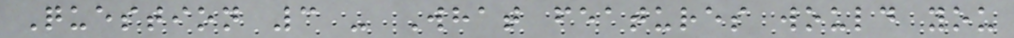Question 3 - What features would you
